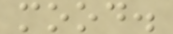mood.
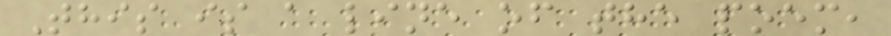This is a line of the poem,
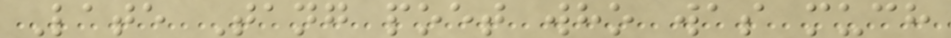Late Tang poet who was much
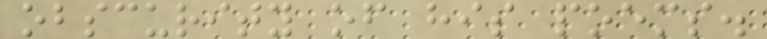obscurity of his poems.
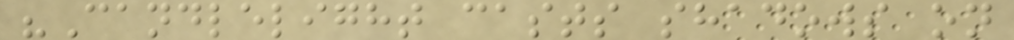"Candlelight casts shadows on
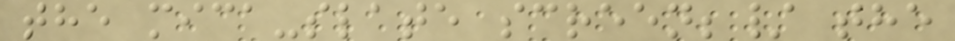the mica-slate screen;/ the
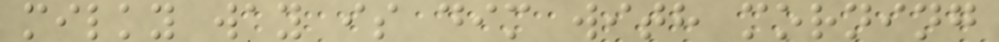milky way is dim with morning
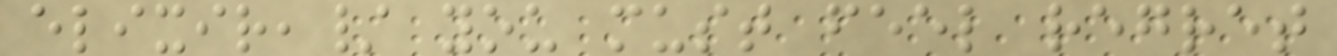elixir,/ you must feel regret
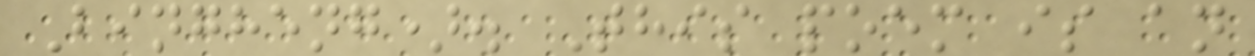Bingheng). This poem is an
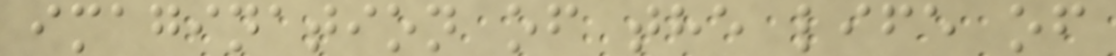imagination of the life of
